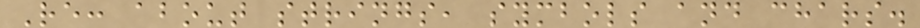Re: about strings, symbols and chars.
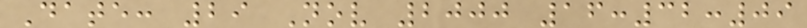Date: 29 Nov 2000 16:32:09
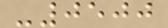-0500
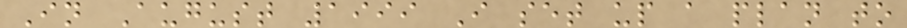In August 1999 I set up a plan to
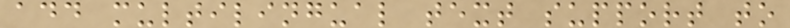add multilingual text support to
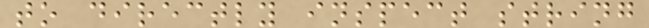to directly inspect string
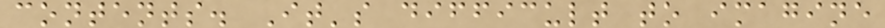contents. It's difficult to imagine
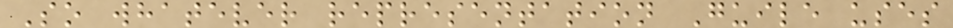So whatever representation Guile uses
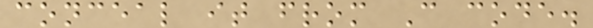conceal it from C code.
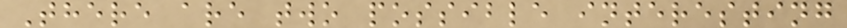There are two possible interesting
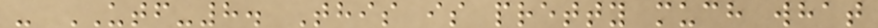- UTF-8. This is pretty much what
